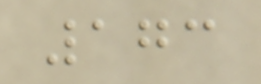173
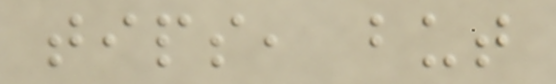tips, but
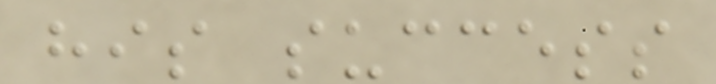his success
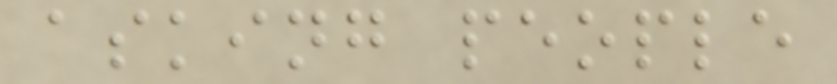asking people
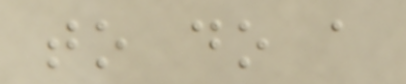to do a
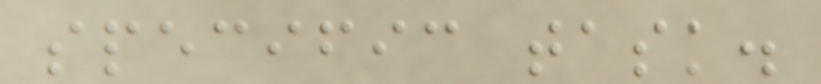specific task.
